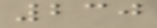230
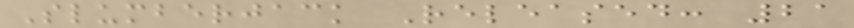Slumberjack Released: 21
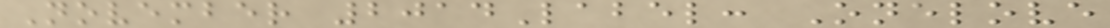November 2014Label: Onelove
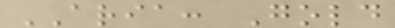ARIA: Gold
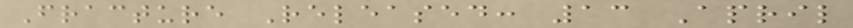Fracture Released: 13 April
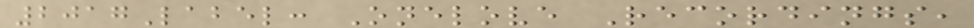2017Label: Onelove Recordings,
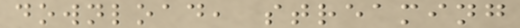download, streaming
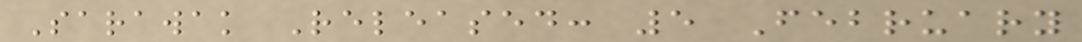Sarawak Released: 5 February
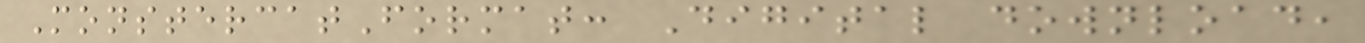MonstercatFormat: Digital download,
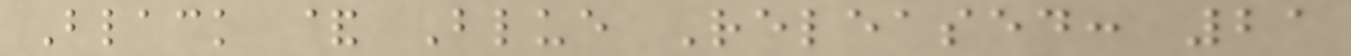Black & Blue Released: 21
